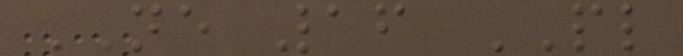NE 16 PL
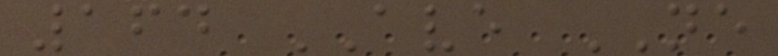164 AVE NE
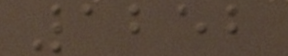1252
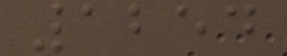1254
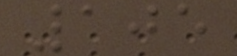105
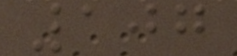107
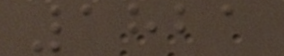1821
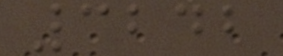3242
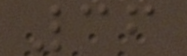36
